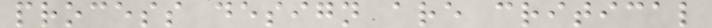process design are critical
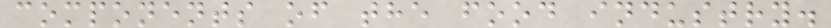components of the food industry.
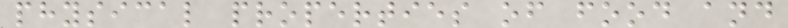physical properties of food and
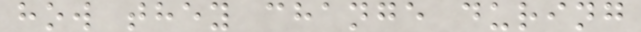how they change during
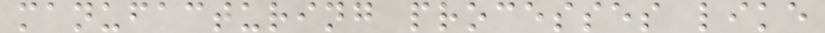manufacturing processes like
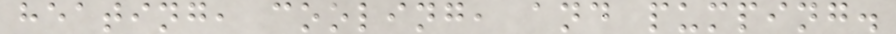heating, cooling, and pumping.
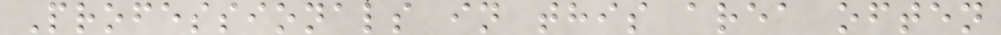Professionals in this area often
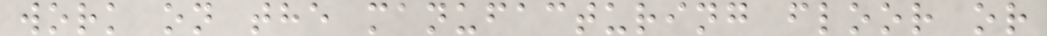work on the manufacturing floor or
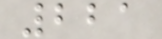221
